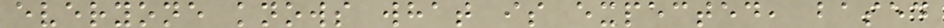everyone knows what is expected, based
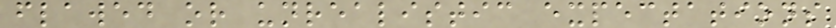flawed or unrealistic expectations
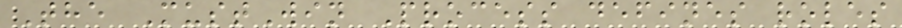The MustWin Process defines roles
